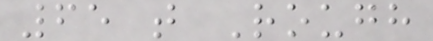65 t Rough
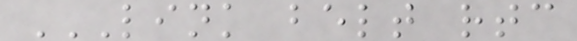LINK BELT RTC
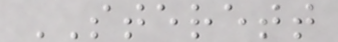STERETT
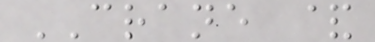CRANE &
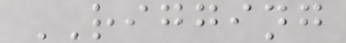RIGGING
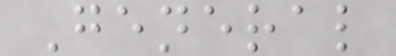General
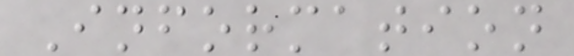Information
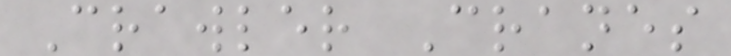Crawler Cranes
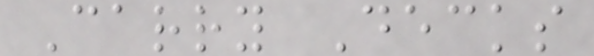Carry Decks
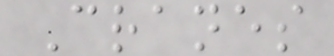Cranes
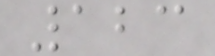123
